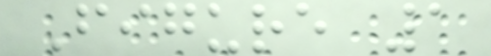Figure 1
